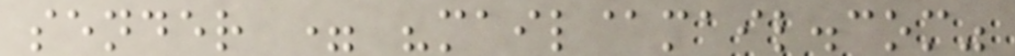sender = "mail@mail.com"
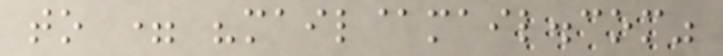to = "mail@mail.com"
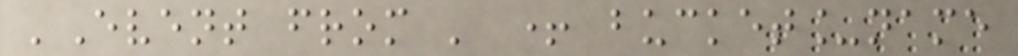'Event from ' + bucket_name
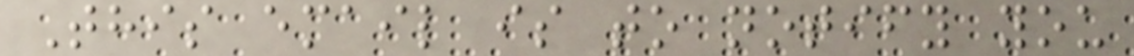This email is to notify you
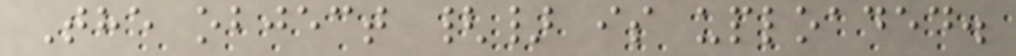The object {} is uploaded.
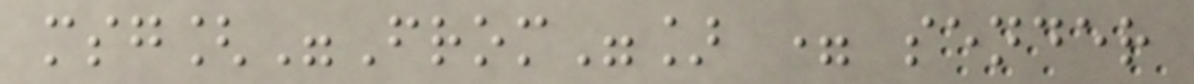msg["From"] = sender
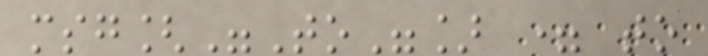msg["To"] = to
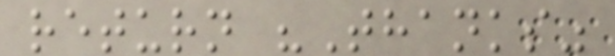return "Thanks"
